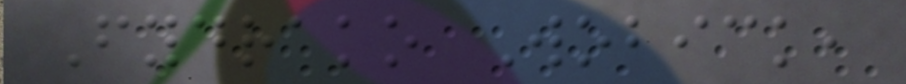Fydrako Wobick,
